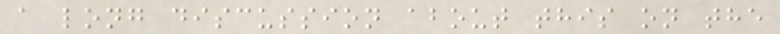a long discussion about this on the
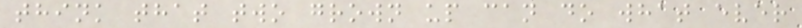think that two grown up can do what ever
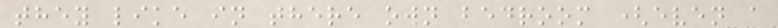they like in there own bedroom (even a
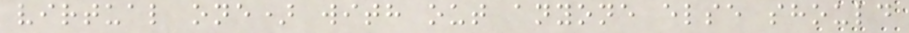virtual one) with out anyone else should
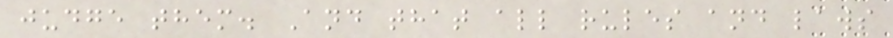judge them. And that all rules and laws
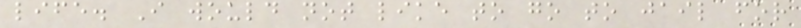life. I would not like to go to jail for
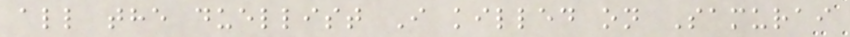all the duellist I killed on Samurai
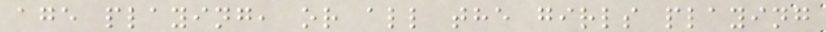age playing, or all the girls playing
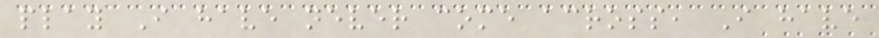play I have never come across, I have
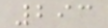293
